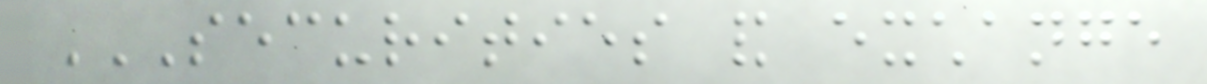SECURITIES AND EXCHANGE
